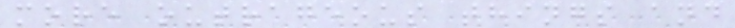more outrageous things and
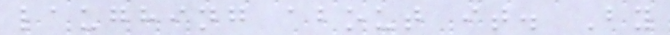laughing about it. By
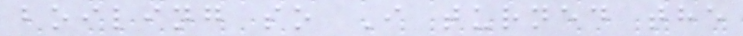boiling so I turned the
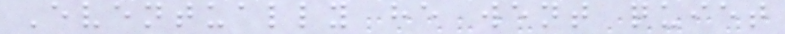Eventually he went quiet
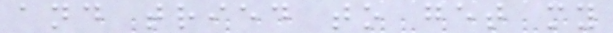and tried to get my
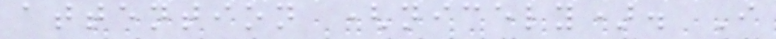attention (nicely). I
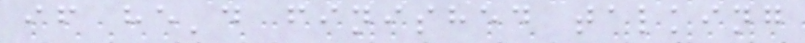if he'd finished talking
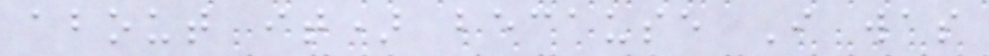about it) because I was
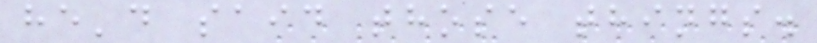he'd said those things.
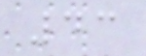43
